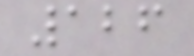126
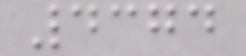4374
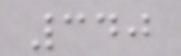340
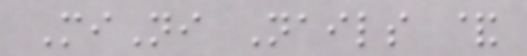MiNi Nails &
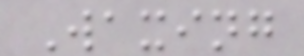Waxing
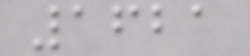1621
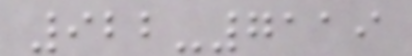922-7119
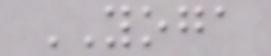YOGA
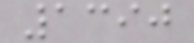1390
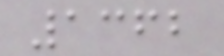1362
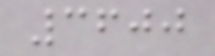3600
